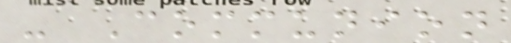- Communion
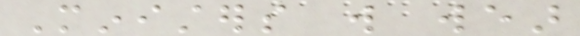Ministers will wear
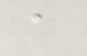a
